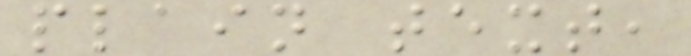plain text,
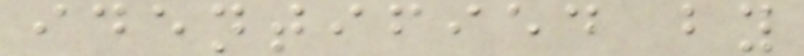identified by
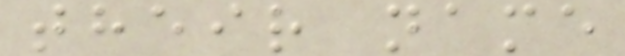their name
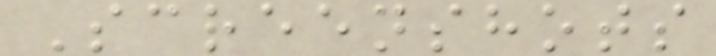Screenshots
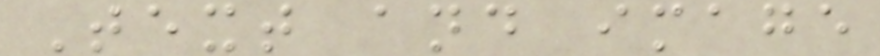Text and image
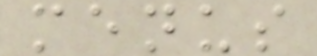menus
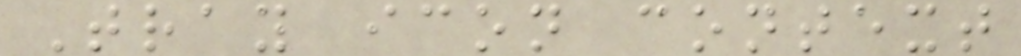Tray icon context
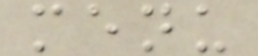menu
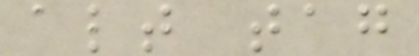alt tag
